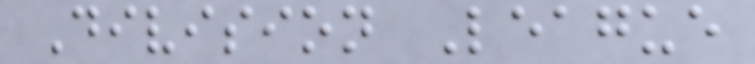Division League
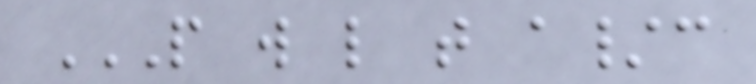P W L T A/C
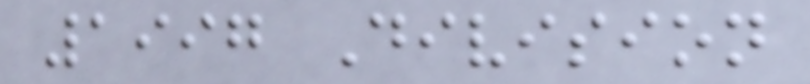1997 Division
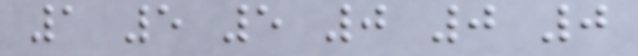1 5 5 0 0 0
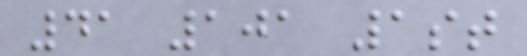41 101 1st
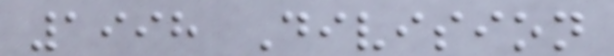1998 Division
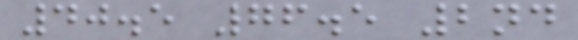40.5 76.5 2nd
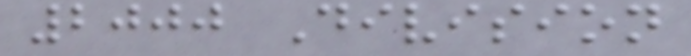2000 Division
